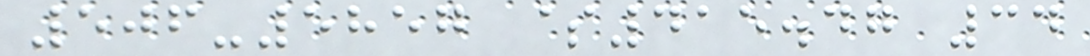506-5857 $415.47 34
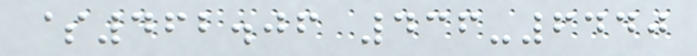$462.06 436-6440
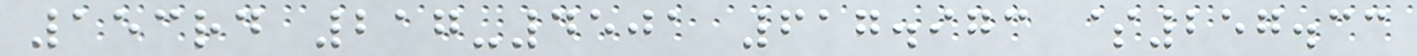153rd 217-4501 617.973 $257.33
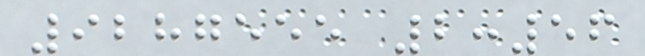9287555 2:56
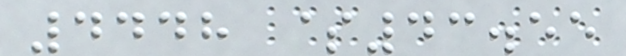4448 $43.55
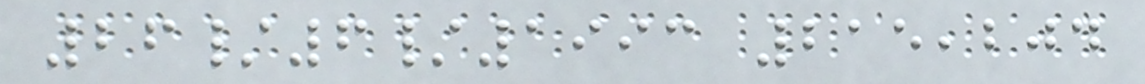26/6/1993 215,204
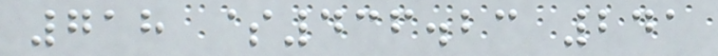718 $436.23 241
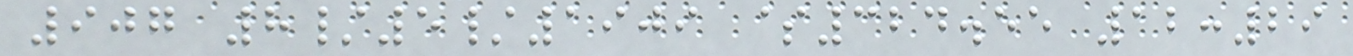907 8/5/1909 $324.55 12:29
